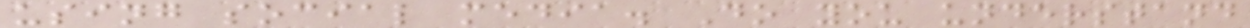using social media. Do you understand
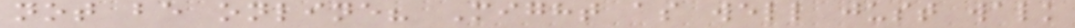not be online? Might as well just walk
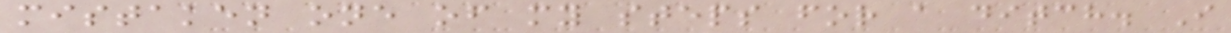mistaken one of my steps for a ditch. I
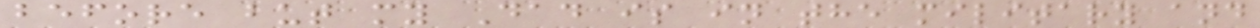before but my Dad is in the military and
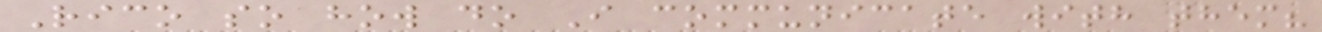Rico so how do I communicate with them?
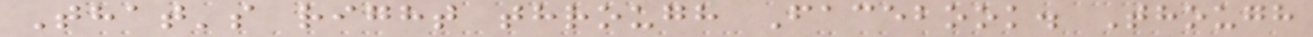That's right through Facebook. Though
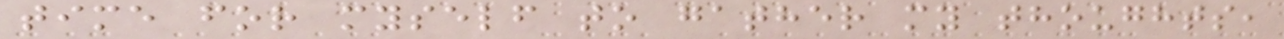time for myself to gather my thoughts,
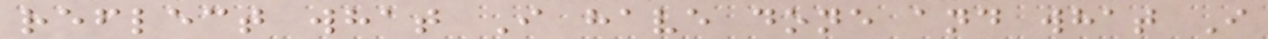reflect what I have done and what I
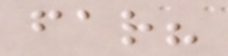far?
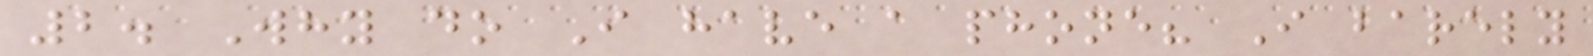2. Why do I have a phone? I barely
